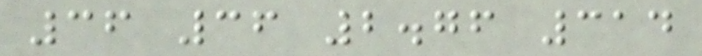36 36 2.76 314
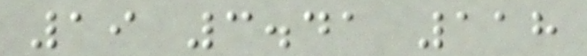19 3.41 118
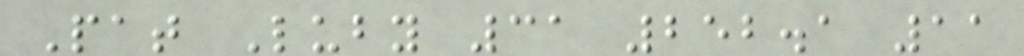Pat Luby 31 252.1 11
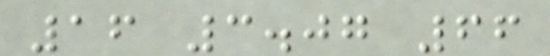16 3.07 66
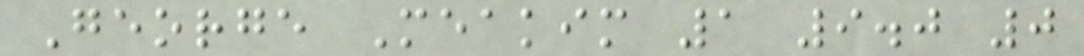George Meakim 1 9.0 0
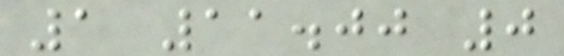1 11.00 0
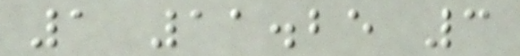1 11.25 3
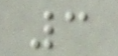3
